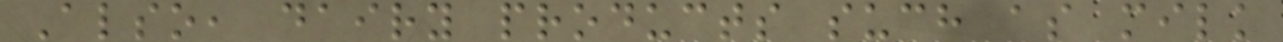Also, dairy products such as milk
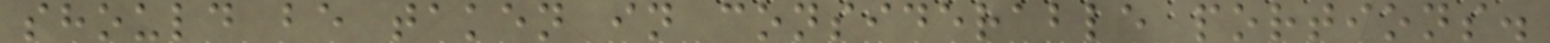should be taken in considerable portions.
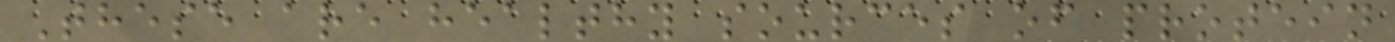These are healthy sources of protein
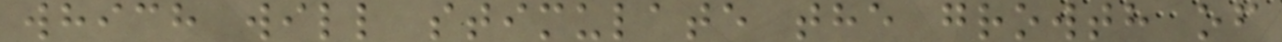which will stimulate the growth of
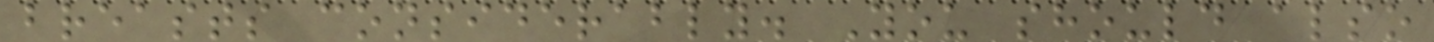breasts considerably. You should also
